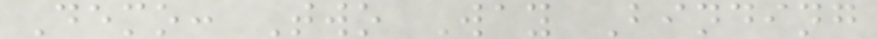Demo: Two Way Binding
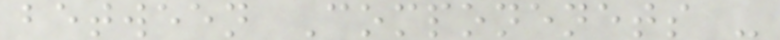between Componenets -
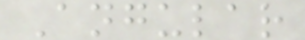Angular
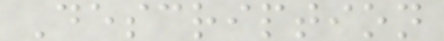Description
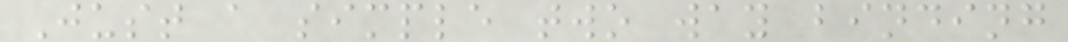Just a simple two way binding
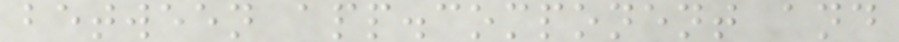between app.component and
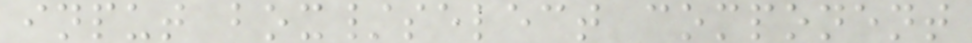input box/select component
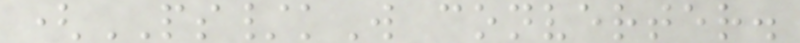(PS/kW converter.
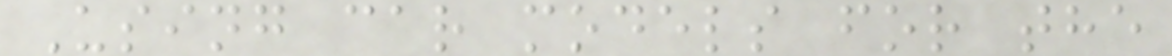Using car models for the
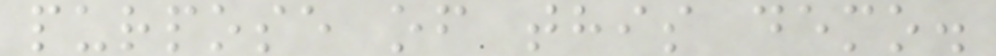purpose of this demo.
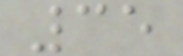35
